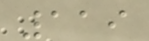119
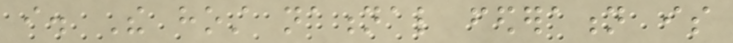i. The host national federation is
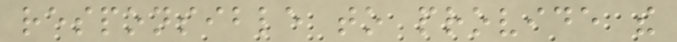responsible to provide the
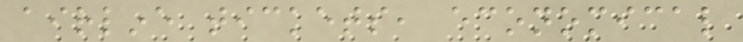airline tickets, economical
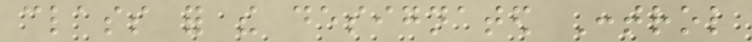class for the designated Control
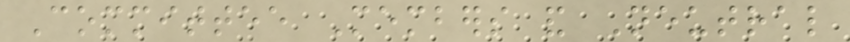Committee Members and Neutral
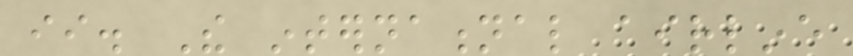ii. The international airline
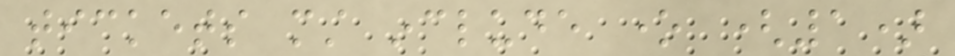tickets must include one (1)
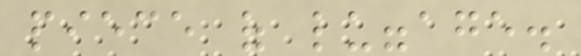piece of luggage.
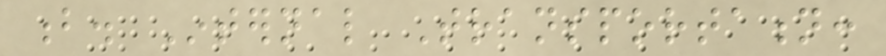b. Internal Transportation:
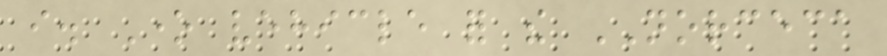i. One vehicle for the NORCECA
